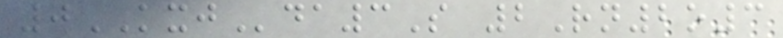0KXJda3S 2Rn2o3
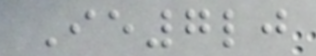Ie7lj
